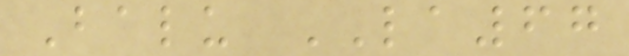Balu LA67
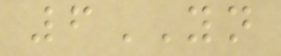6YN
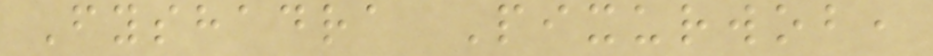Fyshadra Pixurwob,
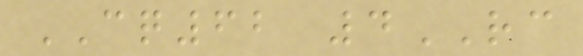CQ62 4RC
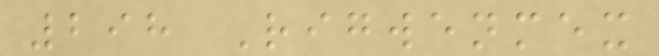298 Rigwenmex
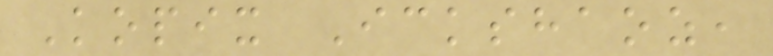Kopix Ickshaoz,
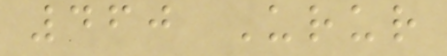460 Urur
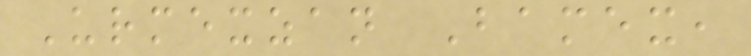Urmexzan Bamex,
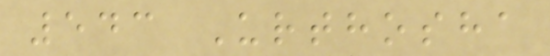543 Urthosha
